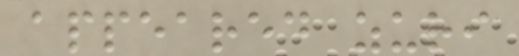appeared zuri
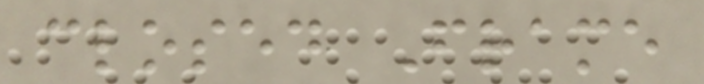closed Frame
